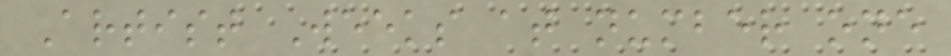Artist Weeks at number one
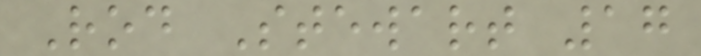Rod Stewart 17
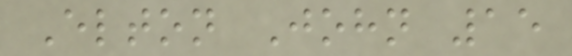Elton John 15
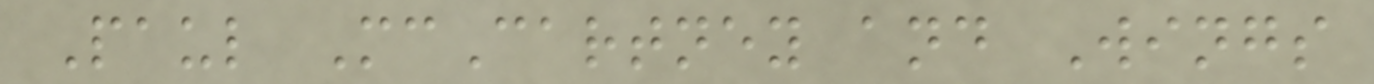Paul McCartney and Wings
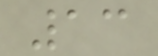13
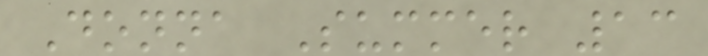Donna Summer 13
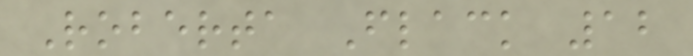Roberta Flack 12
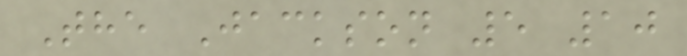The Jackson 5 10
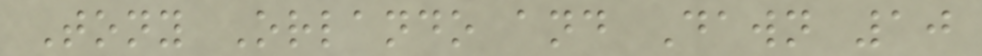Tony Orlando and Dawn 10
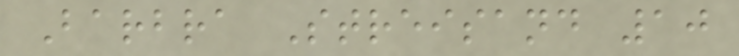Barbra Streisand 10
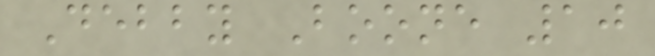Debby Boone 10
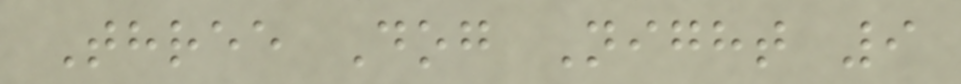Three Dog Night 9
